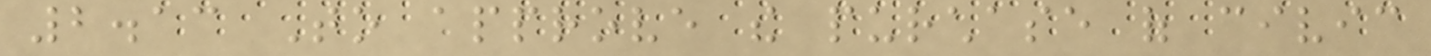2.13 To approve the purchase of civic
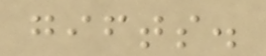gifts.
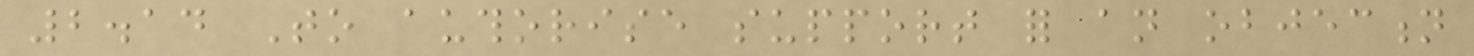2.14 To authorise support for an objection
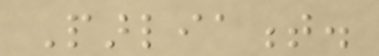Parliament.
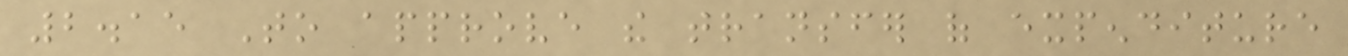2.15 To approve the transfer of expenditure
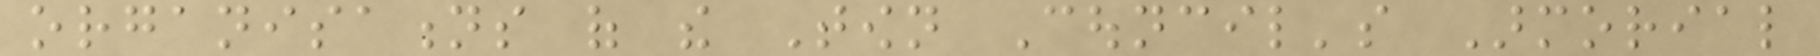organisations of the Town Council's Armorial
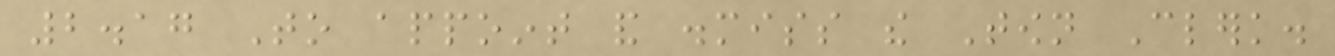2.17 To appoint and dismiss the Town Clerk.
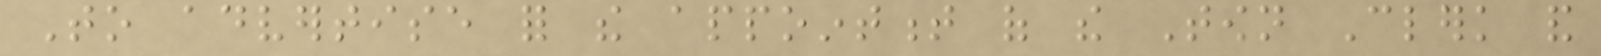To advertise for the appointment of the Town Clerk and
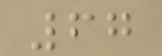67
